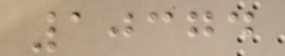10374
